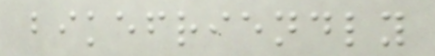bikefriendly
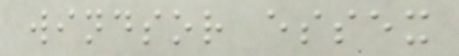windsor essex
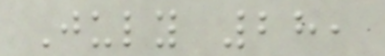July 28,
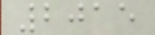2015
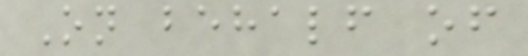On behalf of
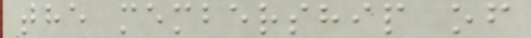the membership of
